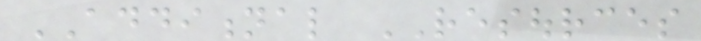ADDITIONAL RESOURCES
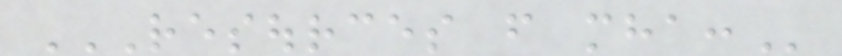RESOURCES FROM MHA:
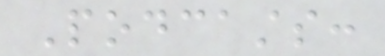Podcasts:
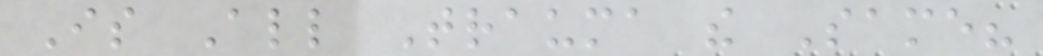Is All Trauma the Same?
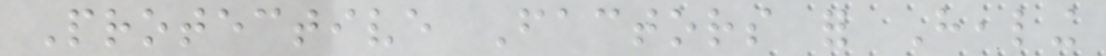Protective Factors for Healing
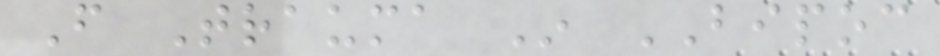From Trauma In BIPOC
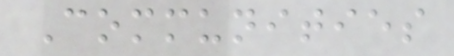Communities
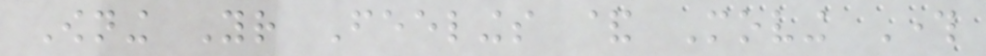Owning Your Feelings & Moving Through
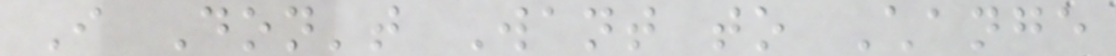I Don't Want to Change
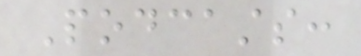Podcasts:
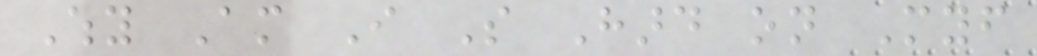Why Am I So Hard on Myself
